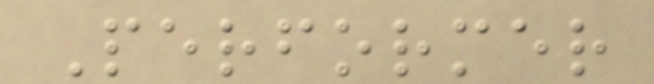Performer
